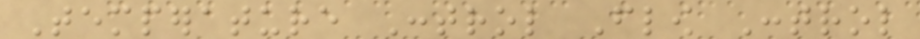Temperature Control Flow Control
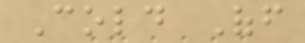Cold Off
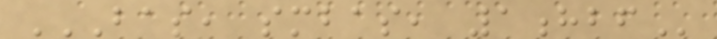BAS, SMBAS, 1HBF
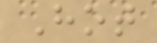Hot
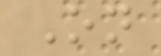On
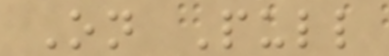On Pull
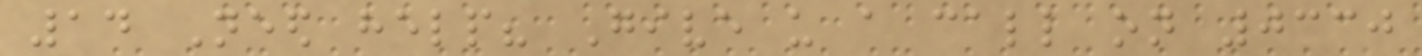14 Need help? Give us a call on 0330
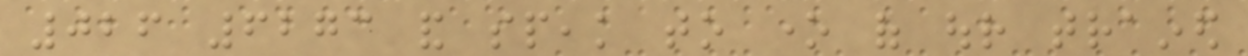026 6273 and speak to one of our trained
